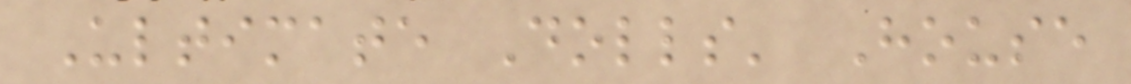Ultimate Dolls' House
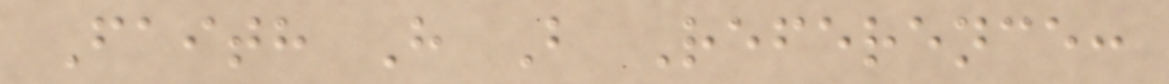Faith H B Reference:
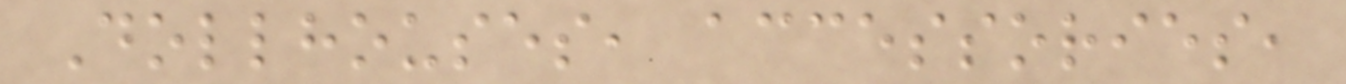Dollhouses, accessories,
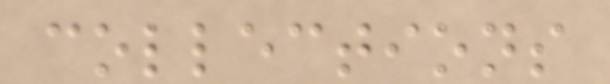collections
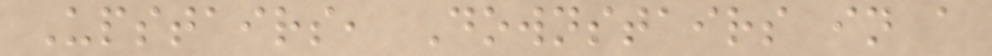Upstairs, Downstairs in a
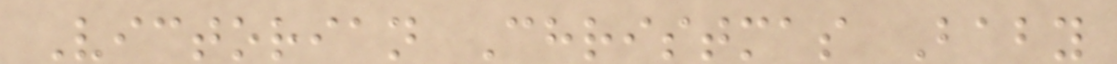Victorian Christmas Baby
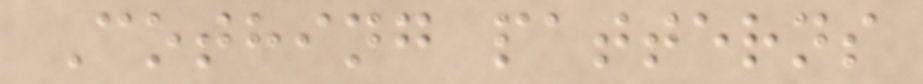Cothing patterns
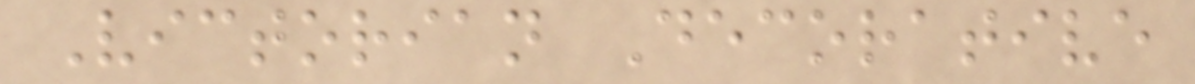Victorian Decorative
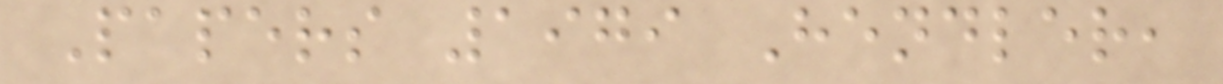Papers 1979 Hendler,
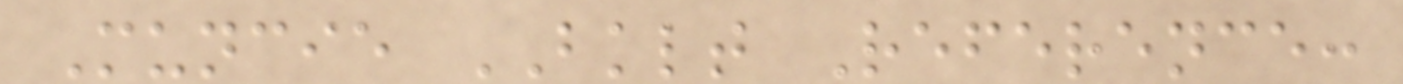Muncie BKLT Reference:
